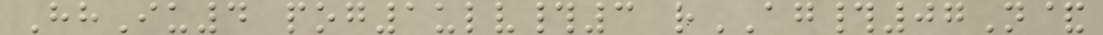HhIu4 pog1ulv#3 rAG#07N&
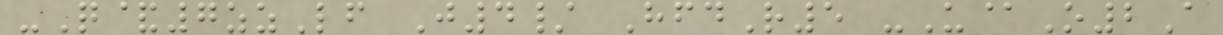-Q&7zzLf J4/ HfdR5 -U@O2A
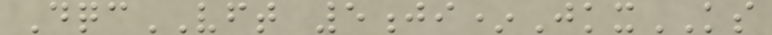DqcVFT 5ji*JkxKS
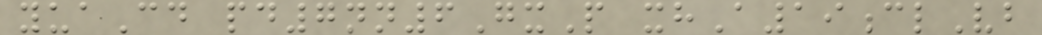yuaCd pd7nn6GxP xhA19clVb
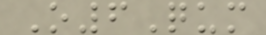O6Qum
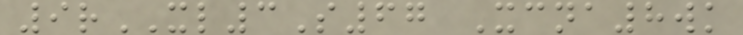9rXL3S67 Xcna8wk
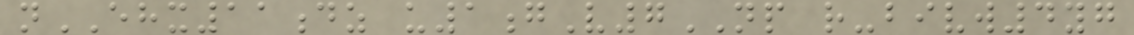nEHX11dz u1gV7NP r-bivw4yg
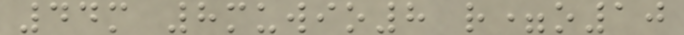44m 8muwio8 r=o10
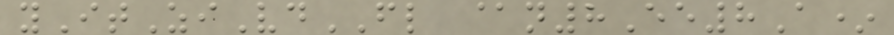yItZiVdFL @n8Ee8A*
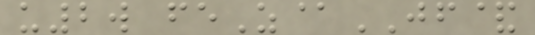u2w feZ@JF&
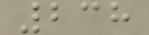238
